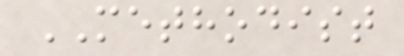METHODIST
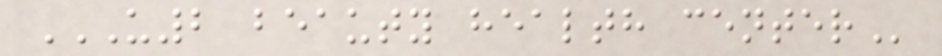U2 BEAUTY HEALTH CENTER
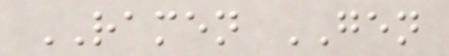RAMEN GEN
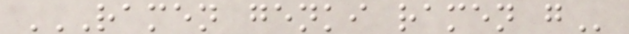RAMEN GENKI RAMEN G
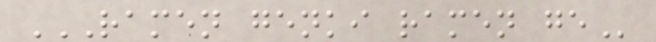RAMEN GENKI RAMEN GE
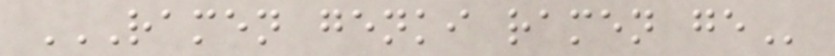RAMEN GENKI RAMEN GE
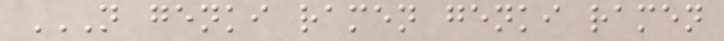N GENKI RAMEN GENKI RAMEN
